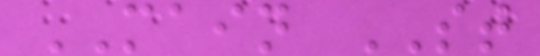MAIN ST
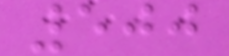500
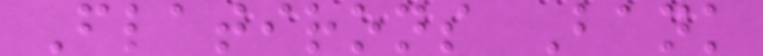Flatirons Bank
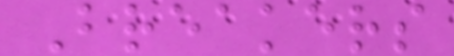Breakers
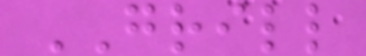GRILL
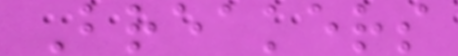Breakers
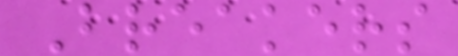Breakers
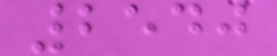2540
